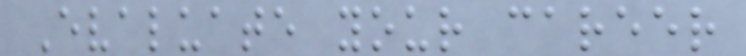Evaluate your career
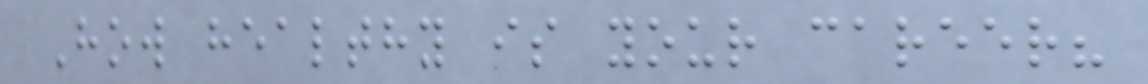How healthy is your career?
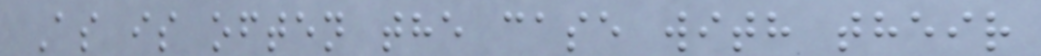As is often the case with their
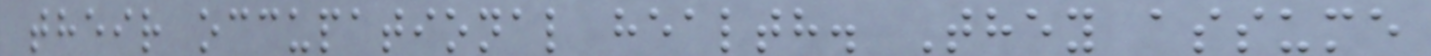their occupational health. They assume
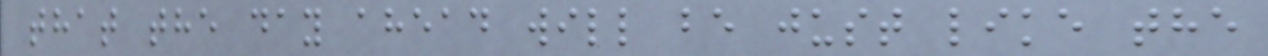that the day ahead will be just like the
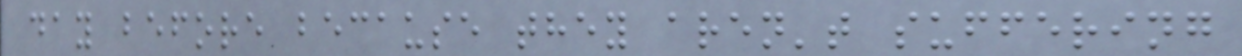day before because they aren't suffering
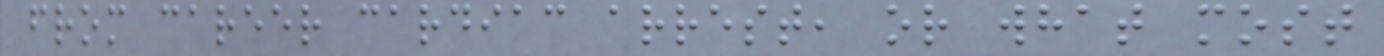from career cardiac arrest, or what most
